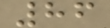86
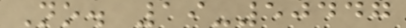No. 19-50447
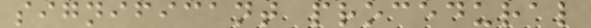significant procedural
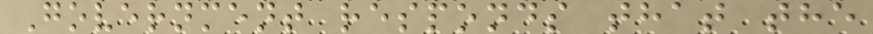Government responds that the
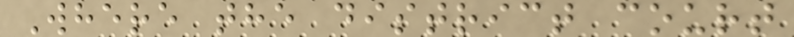Where the district court
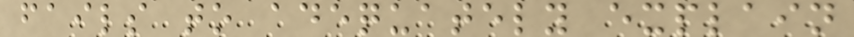fails to adequately explain
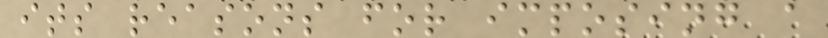its reasons for imposing a
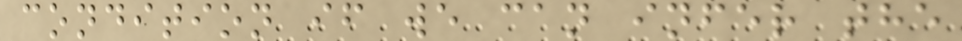condition if we can infer the
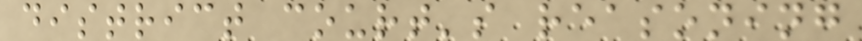district court's reasoning
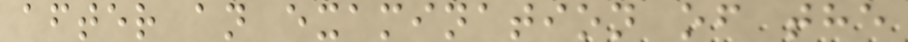after an examination of the
